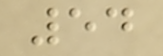54
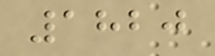1820
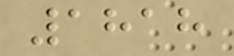1818
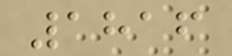1816
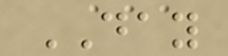DAY
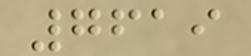7619
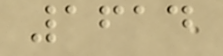1614
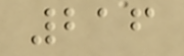216
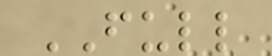FULL
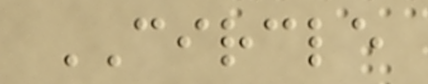CIRCLE
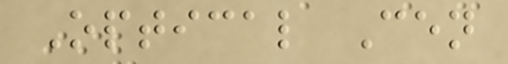Optical Cen
